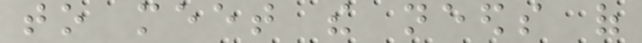to meet the needs of
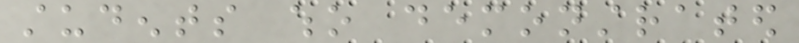students who demonstrated
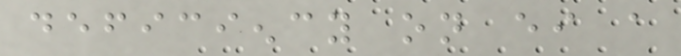deficiency on either a
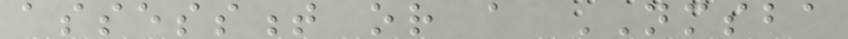assessment or a NMSBA
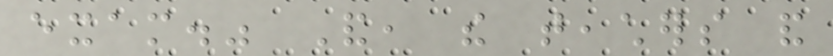exam." And, the teachers and
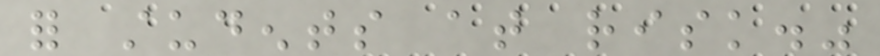for students at risk."
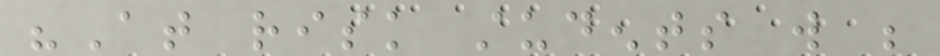"At risk students will be
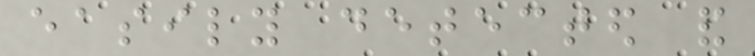easily detected and
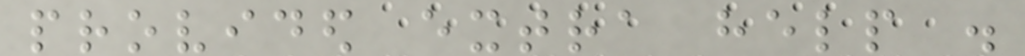provided extra help .
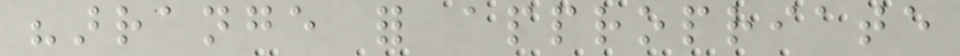"arrange for appropriate
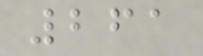261
